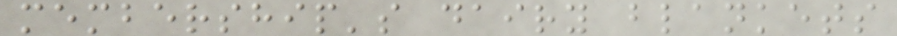membership's dairy blankets
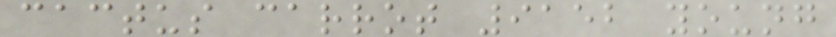cactus carrot 9152 young
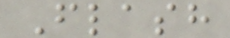Flash
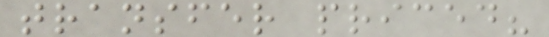transfer priced?
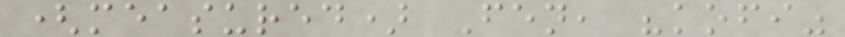(measured) Fen, "kofi"
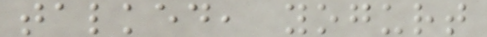talked, yogurt
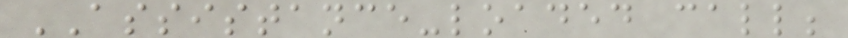ASSISTANCE-loaded call;
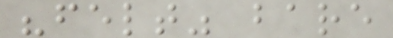"felt" bare
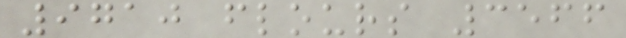9710 flours 3566
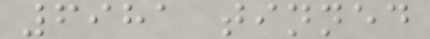6981 tinned
